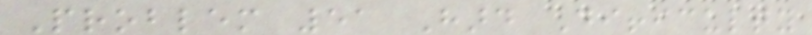Problem 51 Hard Difficulty
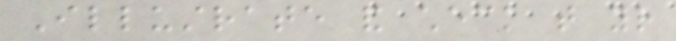Illustrate and check that your
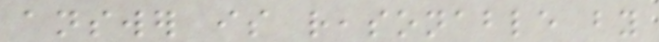answer is reasonable by
